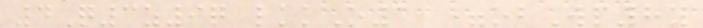4Q3z9q lkkO1 =obWp8y
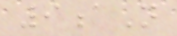9aN
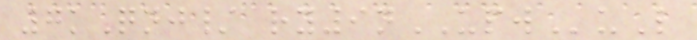7kQnj/ ry9nUPWuL
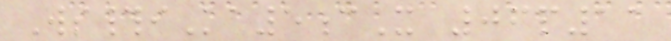Ws#iKa5cX 06p11
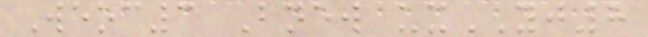Weoc3 Bnew uxYJ8
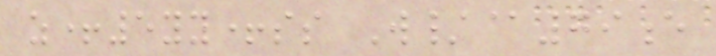z+5yy+ss W/@79e
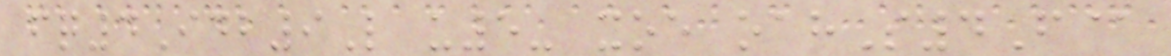fq4Idb9L u5- xoe oahS4F@
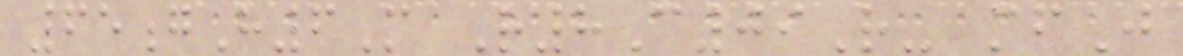65gH6M R8C09R- mfJ
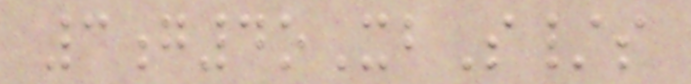3g4oXbS/s
